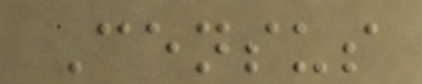Census
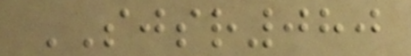SJSR080
